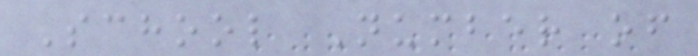School Number of
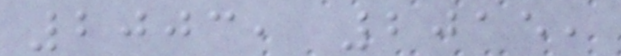2003, 2015,
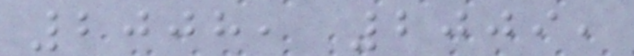2008, 2009,
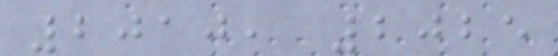2010, 2025
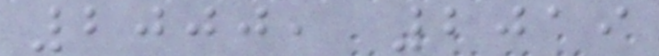2000, 2019
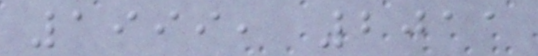1999, 2011
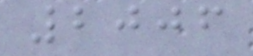2006
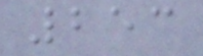253
